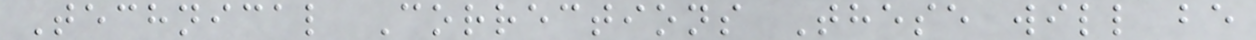Technical Corrections These will be
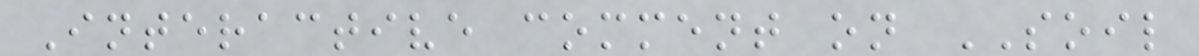Interactive comment on SOIL
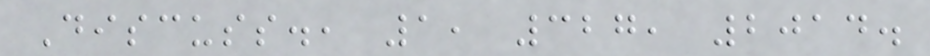Discuss., 1, 327, 2014.
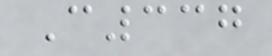C337
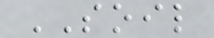SOIL
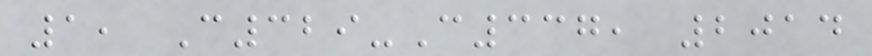1, C329-C337, 2014
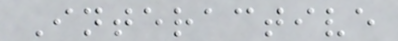Interactive
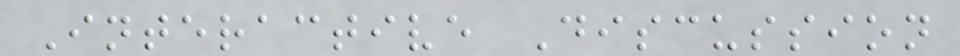Interactive Discussion
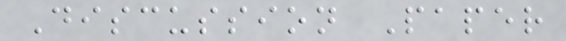Discussion Paper
